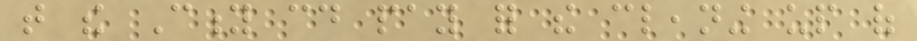that the City could pay for the cleaning up of
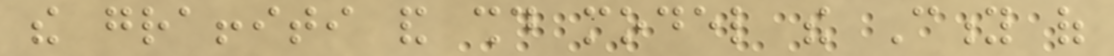the graffiti and should model the City of
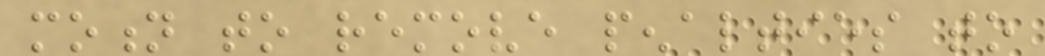motion to remove penalties to
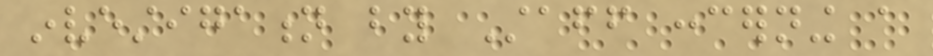investigation by Staff concerning a
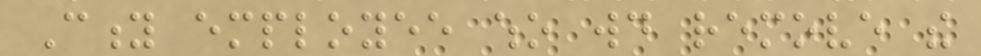City employee who would remove the
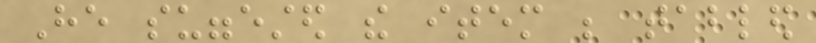He suggested the item be tabled
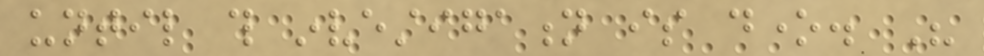until this investigation is done. His
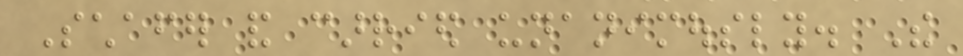Schafer and carried unanimously. The
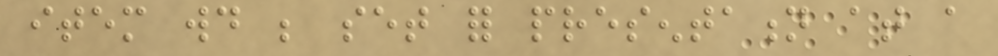item would be set for presentation at a
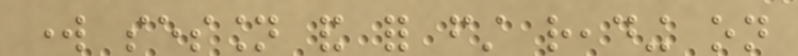work session and for first reading on
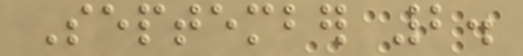September 2.
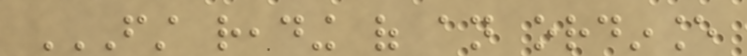FIRST READING OF AN ORDINANCE
